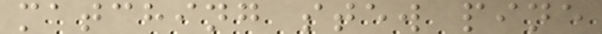matching stew pine
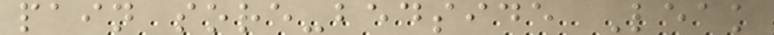pain sore-bedside Leak
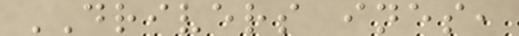DRIVERS ines,
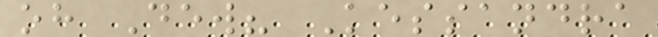oh Dew? Kessandra
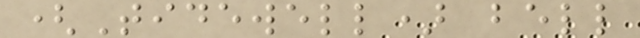(Tidewell) bell
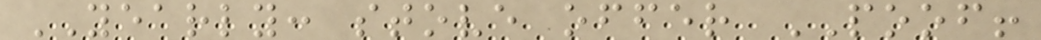YEARLY: stove offer POOF!
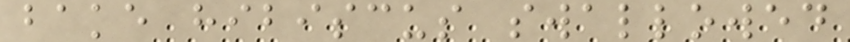bake hibiscus swallowed
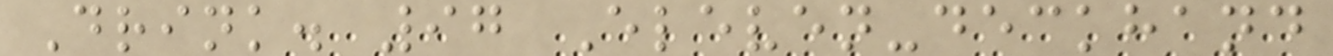Drink. 97 Eleven-deckhand
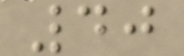40
